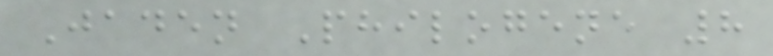Jaden Philogene 8
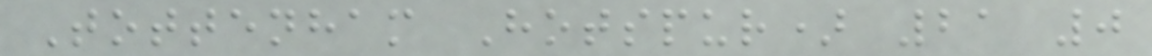Tottenham Hotspur) 21 0
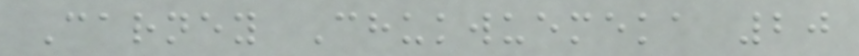Carney Chukwuemeka 20
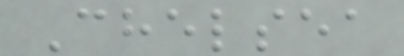Chelsea
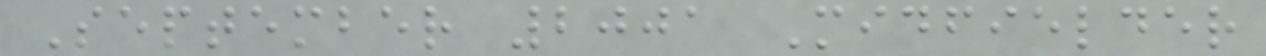September 2001 Midfielder
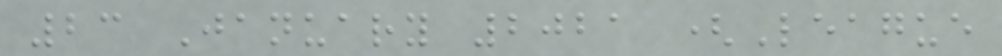23 January 2021 (League
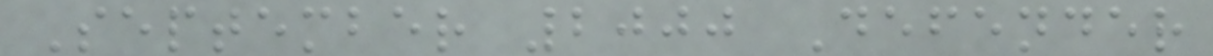September 2000 Defender
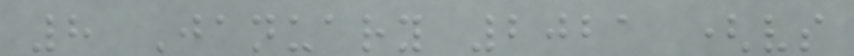8 January 2021 (vs
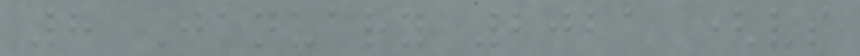8 January 2021 (vs
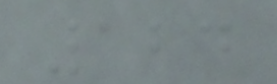124
